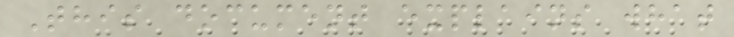This document explains what
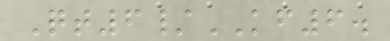Qt6/KF6.
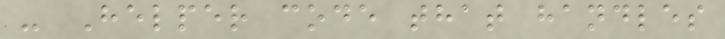- Helper code that handles
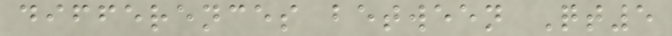differences between Qt5
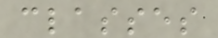classes
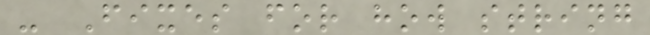- Fixes for how string
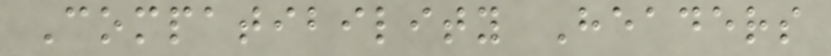Compatibility Headers
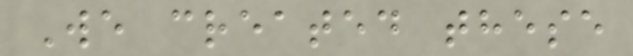We created these
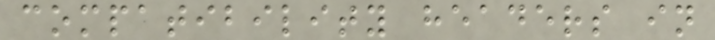compatibility headers in
